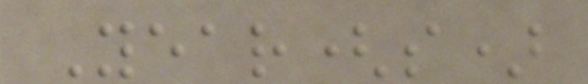Year(s)
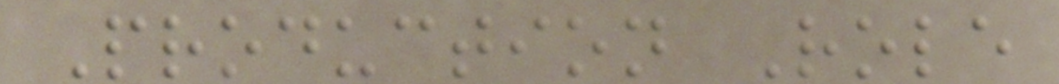Production Role
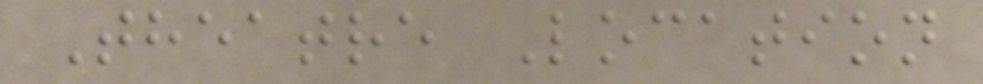Theatre Location
